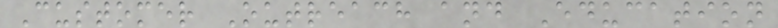Customer Outreach and Education
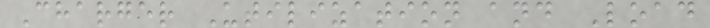Charger Utilization and Load
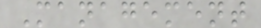Management
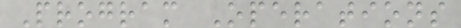Program Operations
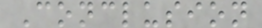Conclusion
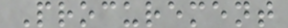Procurement
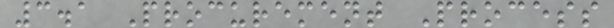3.1 Procurement Process
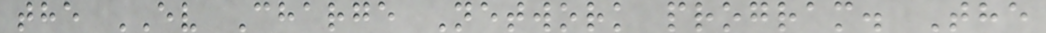the EV Charge Network program. The
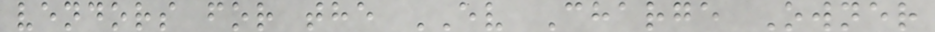vendors for the EV Charge Owner
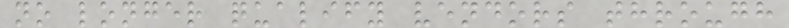no longer qualify vendors through
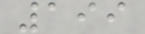199
